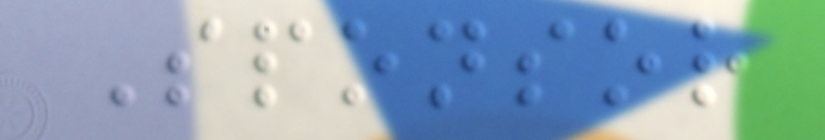Sponsor
